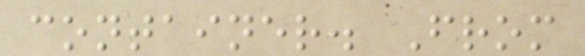container. From
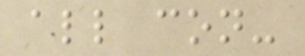all con-
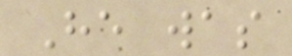He was
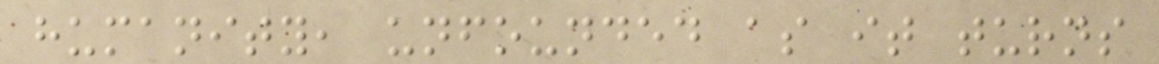humanity, unfounded as it turns
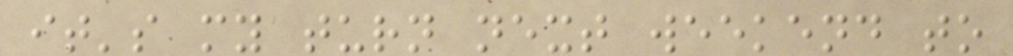it's my turn next weekend to
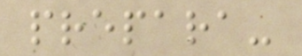prepara-
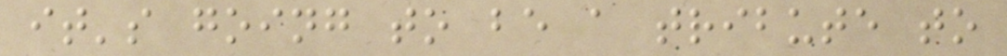it's going to be a tribute to
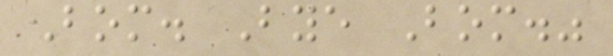Bom. Bye Bom."
